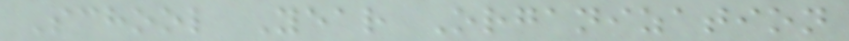School Year Organization
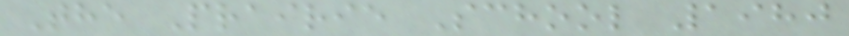The Prairie School 1980
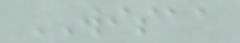WISAA
